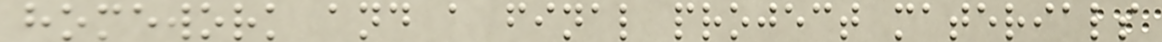homework and a final project materials
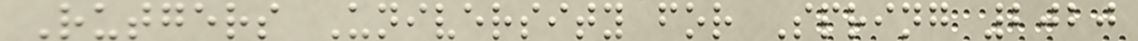Rutgers University for Spring 2020
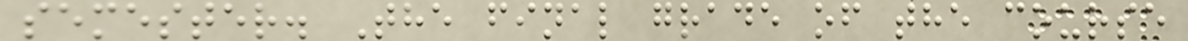semester. The final grade of the course
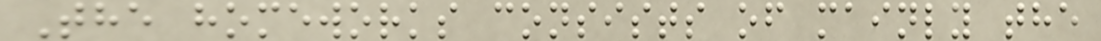The homeworks consists of mainly the
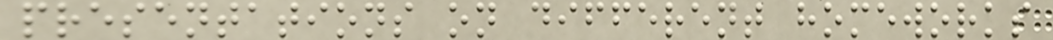presentations on different homeworks
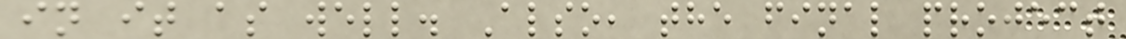in it as well. Also, the final project
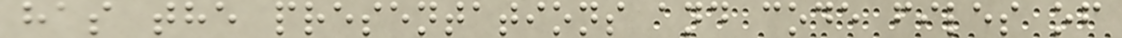has the presentations and code files of
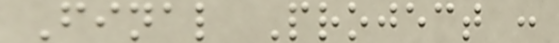Final Project :
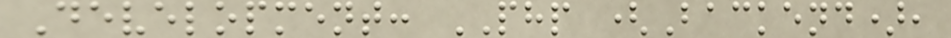Development: PHP (Backend),
